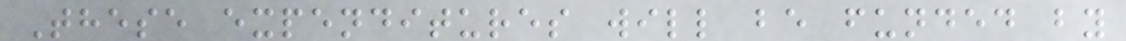These expenditures will be funded by
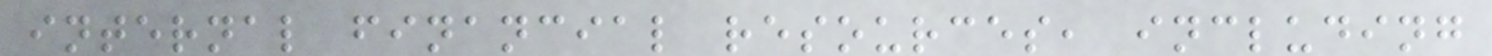internal financial resources, including
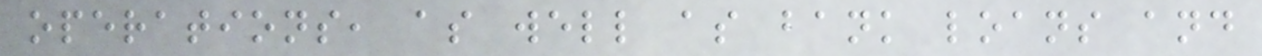operations, as well as bank loans and
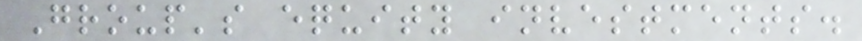Group's equity investments.
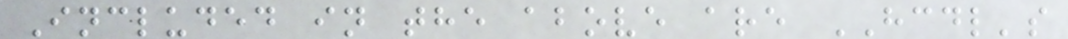Included in the above are HCDL's
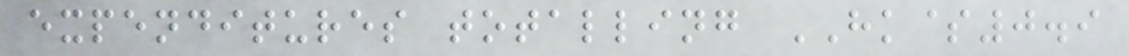expenditures totalling HK$0.9
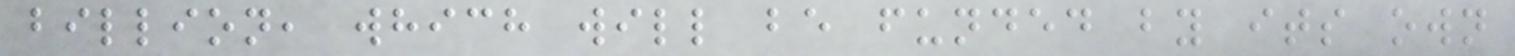billion, which will be funded by its own
